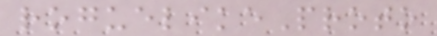roguelikeProto
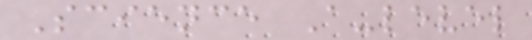Science A-level
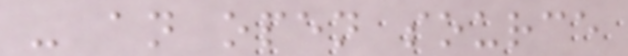- an open source
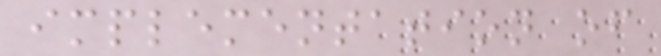implementation of
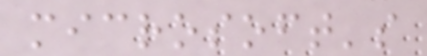microsoft's
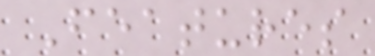Features
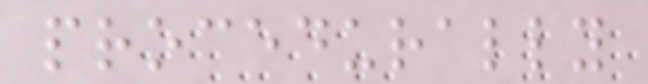procedurally
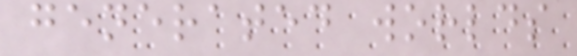generated worlds
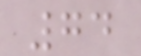74
